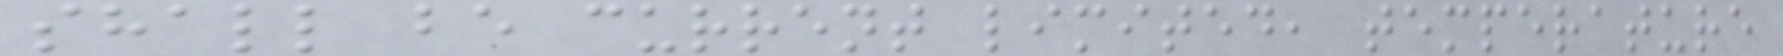shall be current limited, temperature
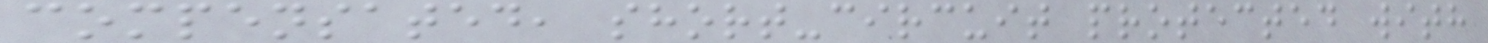compensated, short-circuit protected with
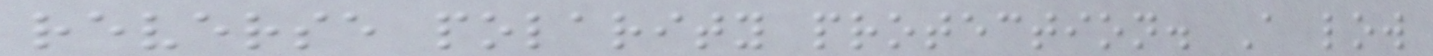reverse polarity protection. A low
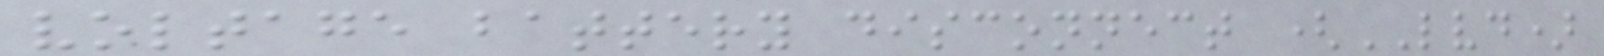voltage battery disconnect (LVD)
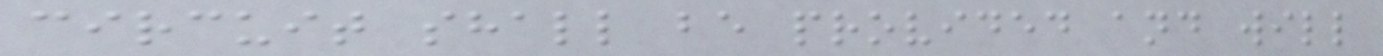circuit shall be provided and will
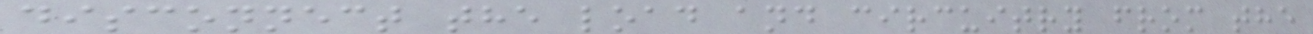disconnect the load and circuitry from the
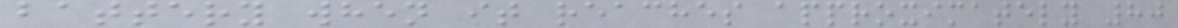battery when it reaches approximately 80
